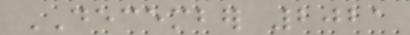DECEMBER 2021
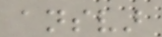ansvar
